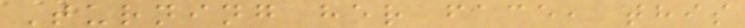Turning her face, this
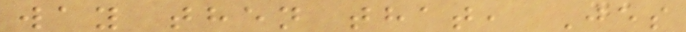way then that, Jes
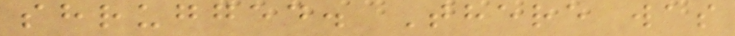shrugged. There was
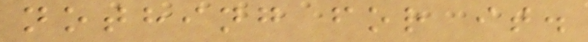nothing for it.
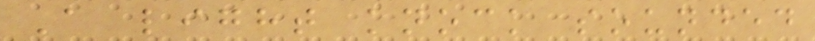A light knock sounded
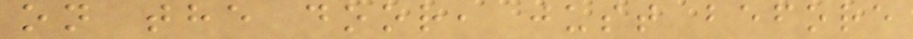on the door, just before
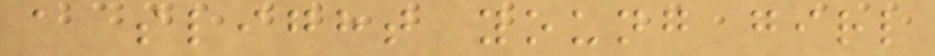a slight young girl
